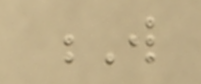W
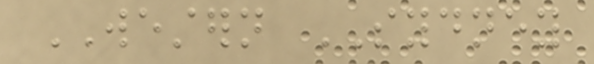WESTERN SYDNEY
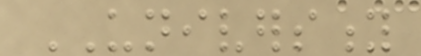UNIVERSITY
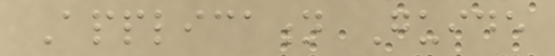Application Guide
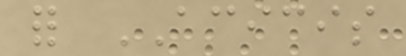for ACICIS
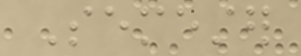Semester
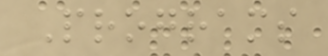Programs
